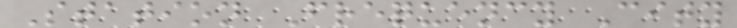Station Frequency City
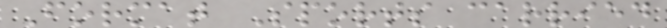Format Sports carried
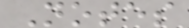Notes
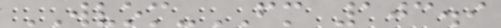WVOM-FM 103.9
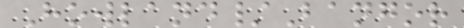Howland/Bangor
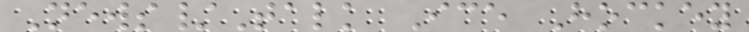News/Talk Ice Hockey
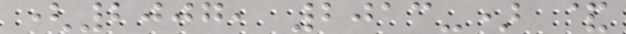(2007, 2013-) &
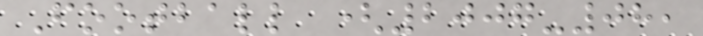Football (2007-08,
